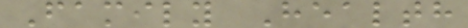Family Health
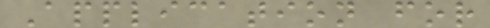Application for
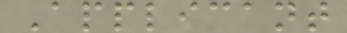Applicant
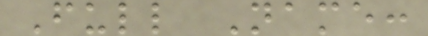Full Name:
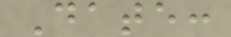Date:
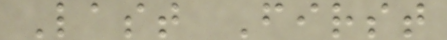Last First
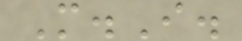M.I.
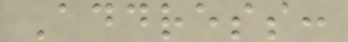Address:
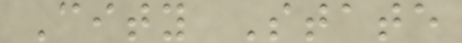City State
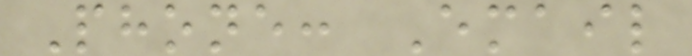Phone: Email
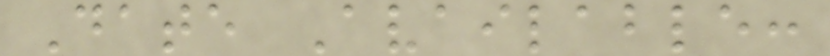Date Available:
